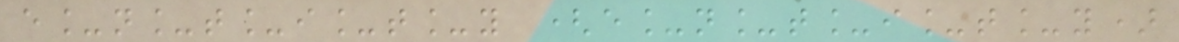e_n_t_i_t_y (e_n_t_i_t_y)
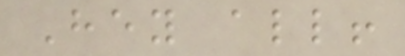Hey all!
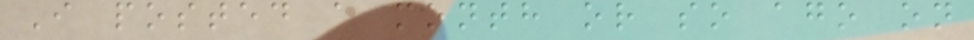I posted a month or so ago on
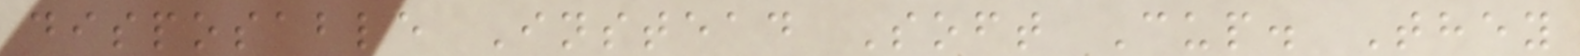disposable Instead Soft Cup. They
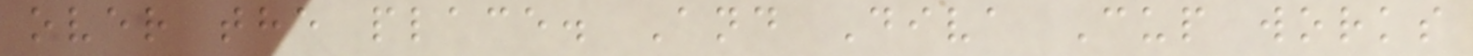over the place. And Diva Cup works
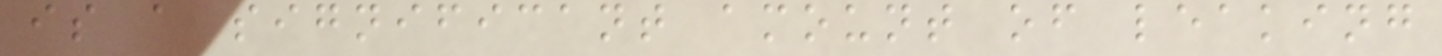is a significant amount of leaking
